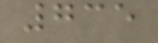735
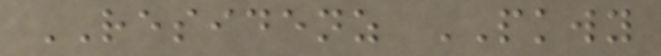RESIDENZ PKWY
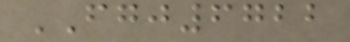FGJ6722
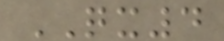QX4
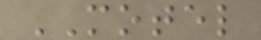MOTEL
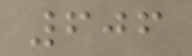606
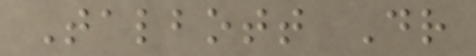Talbott Dr
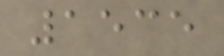1535
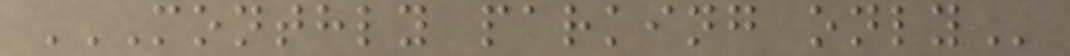MONTHLY PARKING ONLY
